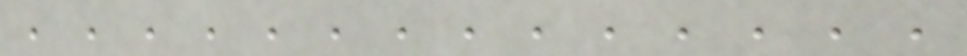, , , , , , , , , , , , , ,
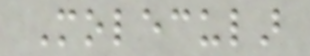Molecular
